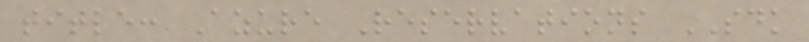title: Azure Reservations SDK
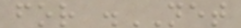for .NET
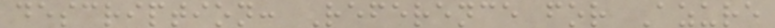description: Reference for Azure
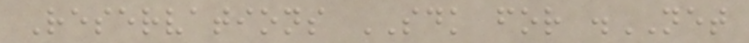Reservations SDK for .NET
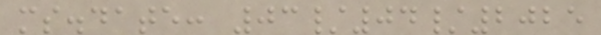ms.date: 03/04/2025
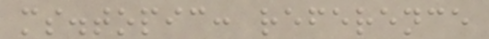ms.topic: reference
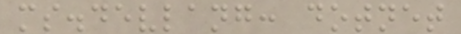ms.devlang: dotnet
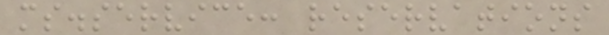ms.service: reservations
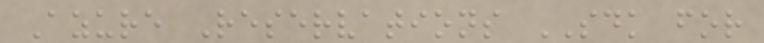Azure Reservations SDK for
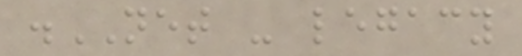.NET - legacy
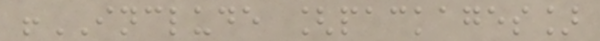!INCLUDE [packages]
